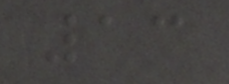13
